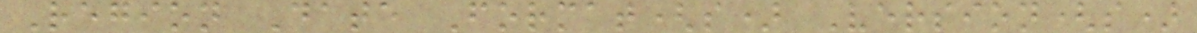Region Date Format(s) Version(s)
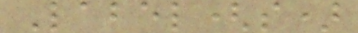Label(s)
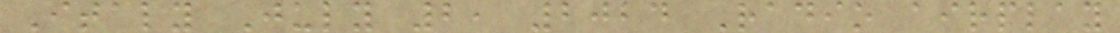Italy July 2, 2024 Radio airplay
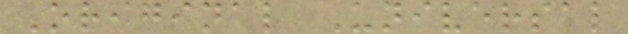Original Universal
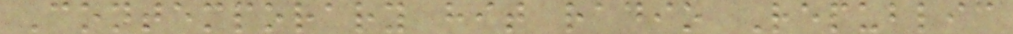Contemporary hit radio Republic
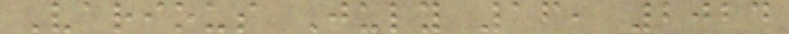Various July 16, 2024
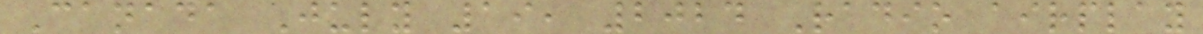Canada July 19, 2024 Radio airplay
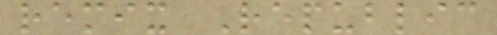remix Republic
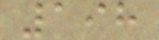198
